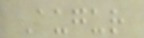Augur
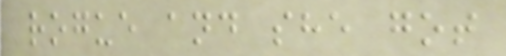rogue and she got
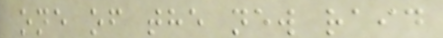one of the new raid
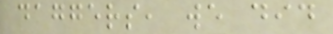daggers, we did
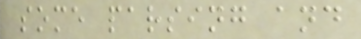some parsing and
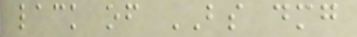lack of BS dmg
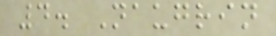4. Naugrin
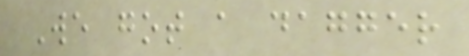We got a dagger
